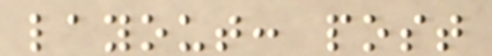layout: post
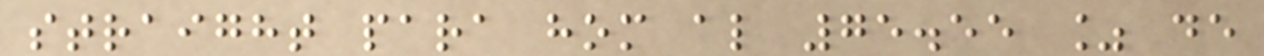straight para hom al 75.55 % de
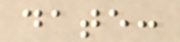date:
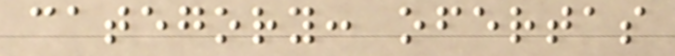category: ofertas
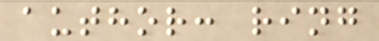author: ring
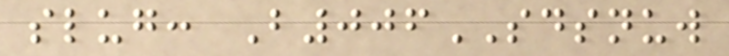slug: B006SDSNUW
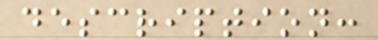description:
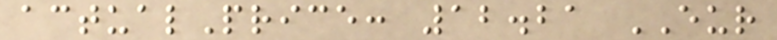actualPrice: 12.21 EUR
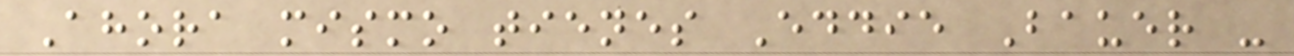Ahora mismo tienes Eddie Bauer -
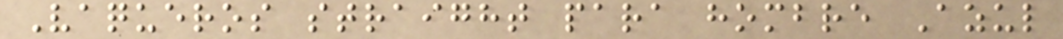Vaqueros straight para hombre Azul
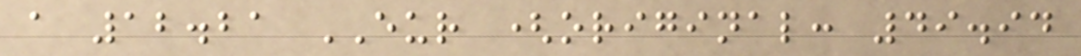a 12.21 EUR (original: 49.94
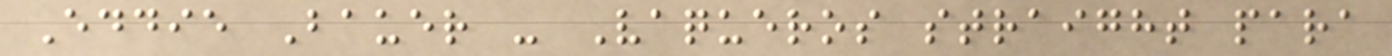Eddie Bauer - Vaqueros straight para
